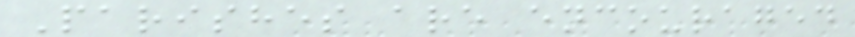Parishes are encouraged
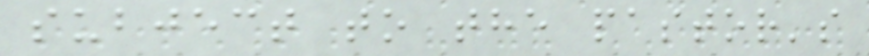subject to the pastor's
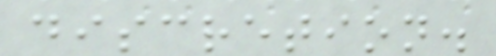discretion.
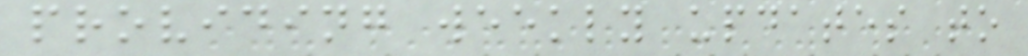providing weekly updates to
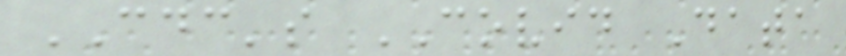CDC's COVID Data
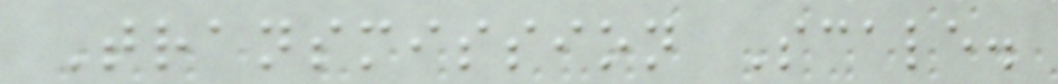Transmission Scale.
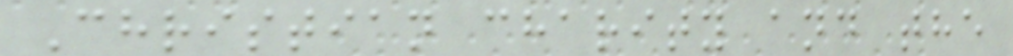Christian charity and the
